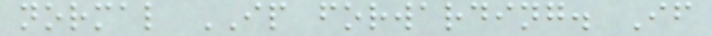normal IP forwarding. If
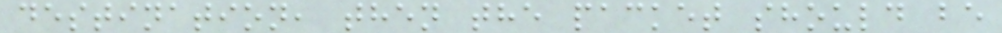destination, then the packet should be
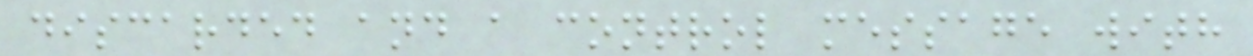discarded and a control message with
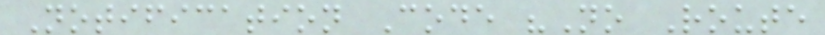Notification Code "No Route
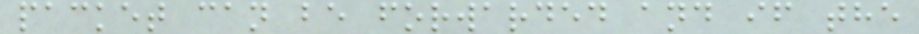packet can be forwarded and if the
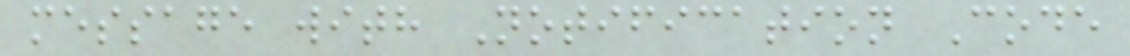message with Notification Code
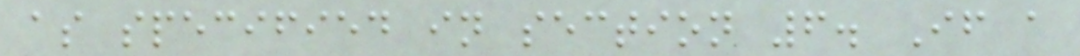as specified in section 6. If a
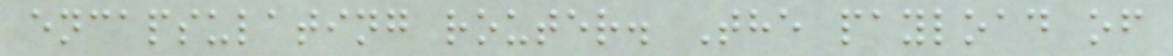encapsulating router. The payload of
